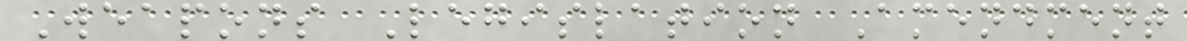Weapons Legislation Amendment
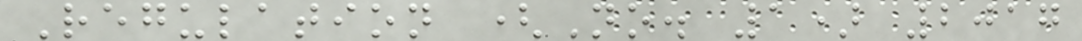Regulation (No. 1) 2017
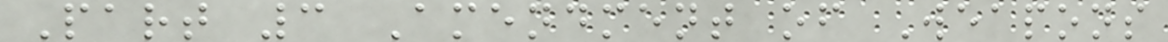Part 3 Amendment of Weapons
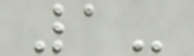1-
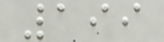199
